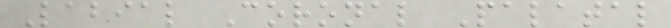Labial Coronal Palatal
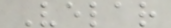Velar
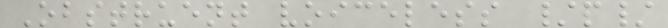Obstruent voiceless /p/
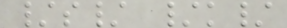/s/ /k/
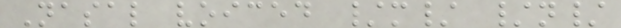Nasal voiced /m/ /n/
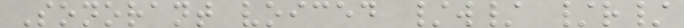Sonorant voiced /w/ /r/
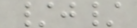/j/
